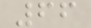66
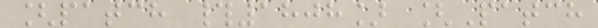[patch #1808] [Patch
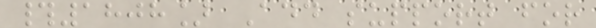#1808] Add support for
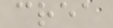crea
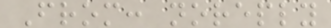From: noreply
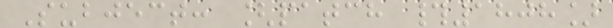Subject: [patch #1808]
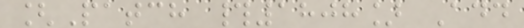[Patch #1808] Add
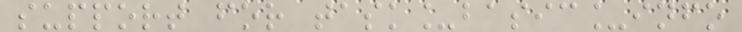support for task_basic_info
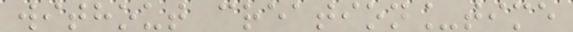without creation_time
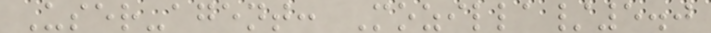User-agent: Mozilla/5.0
